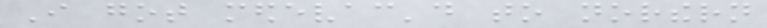I got medevac'd to northern
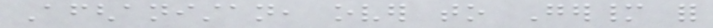Afghanistan, over to Germany for
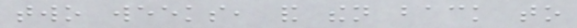two weeks, and then back to
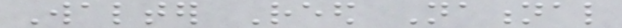Walter Reed National
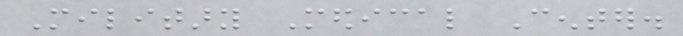Military Medical Center.
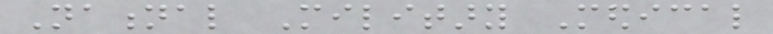National Military Medical
